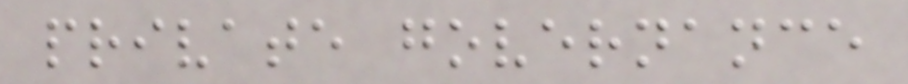private governance
